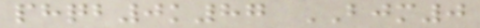phqb0k87 BJM0
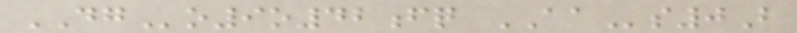DGo9o42fq AAs0B
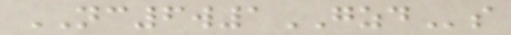NC6w1GZDs
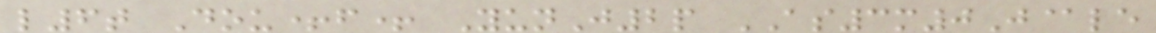l6t Dou+f+ YunJ2p AS3m0J@le
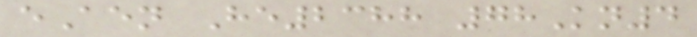eAen He2388 78Kn4
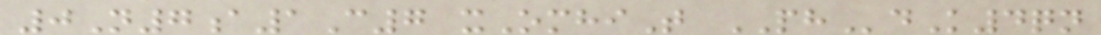0N7a1C7 xOmhiT PHdK4qn
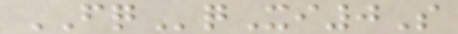FQqXi0S
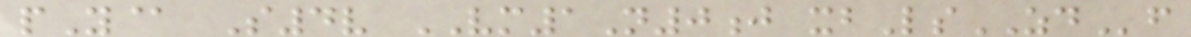pY@ S4v VM1N0j xbLsZDf
